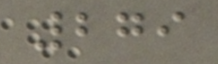279
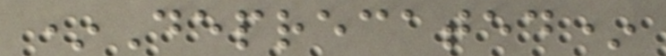*Deprecated*
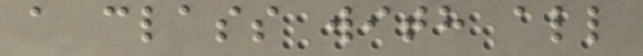a class with all
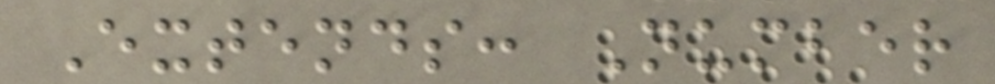Extends: Number
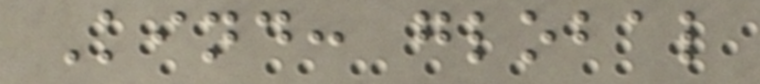Kind: global
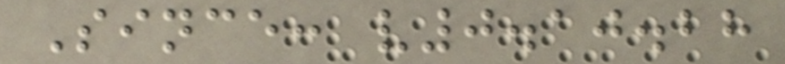Since: v0.10.28
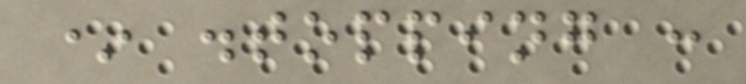* .topping :
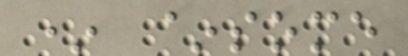* ~some
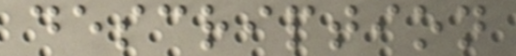description
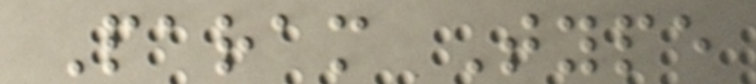Param Type
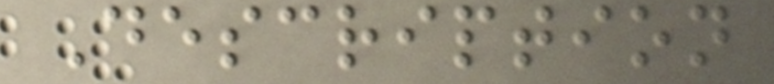Description
